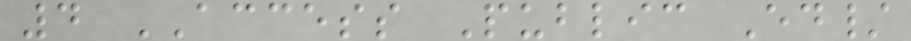4 ACCESS Public Ed/
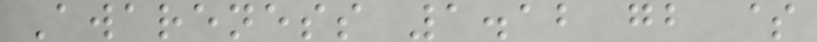Awareness 1.12 gb $
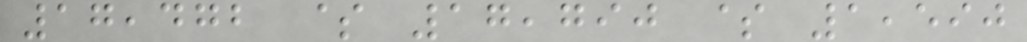17,472 $ 17,790 $ 1,590
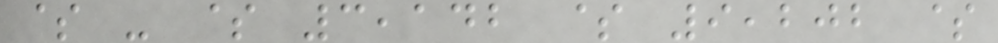$ - $ 3,142 $ 9,202 $
